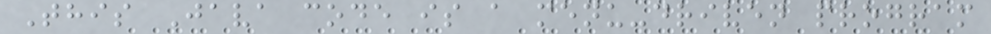This Java code is a menu-driven program
